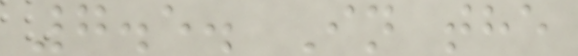7.5. In the
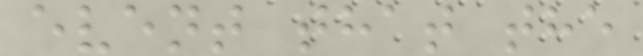event that the
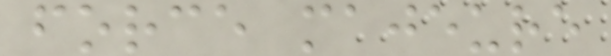force majeure
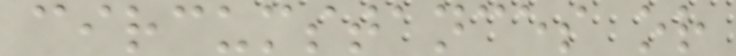circumstances or
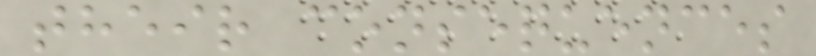their consequences
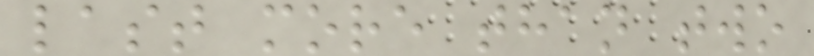last more than two
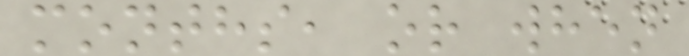months, or when
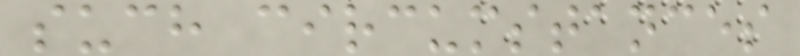such circumstances
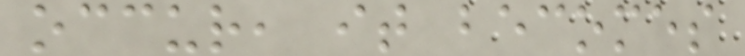occur, it becomes
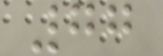77
